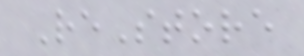ReStore
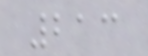213
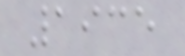1935
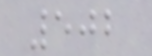502
